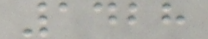1428
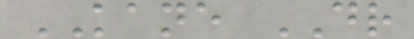KANE DR
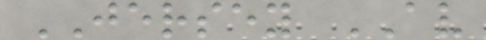JERSEY AV
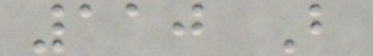110 B
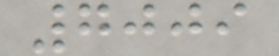7009
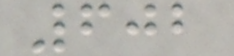602
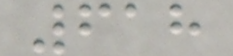618
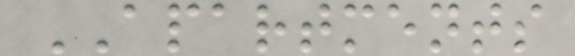APARTMENTS
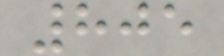805
